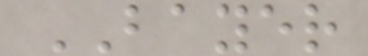BAYER
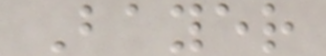Bayer
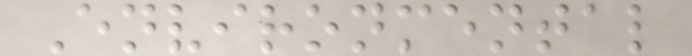Environmental
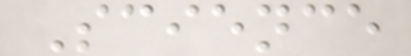Science
